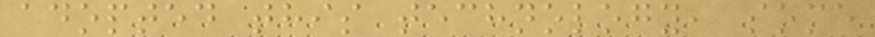adopted this technology, some
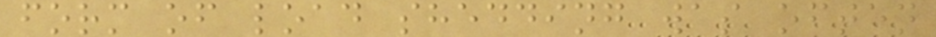form of load shedding was often
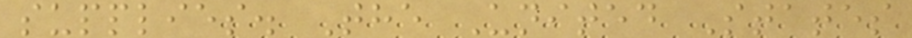supplies. The United States
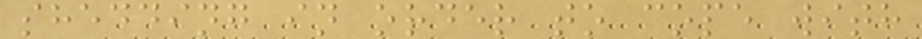shedding in order to cope with
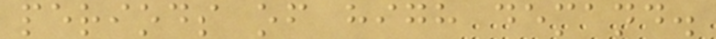periods of high demand.
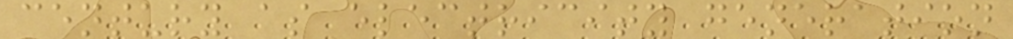century as electricity generation
